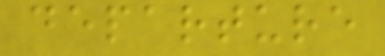departure
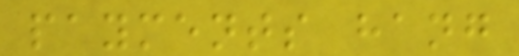payments hang
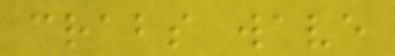crabs wave
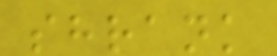shrank
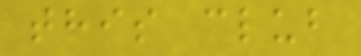this club
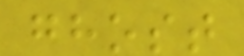ghost
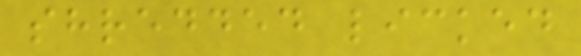shredded licked
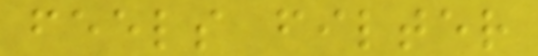feels filter
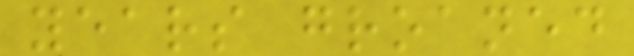years groaned
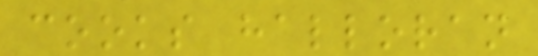cooks halloran
